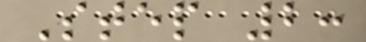Step 2:
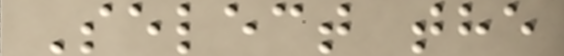Select the
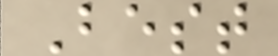Best
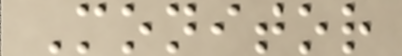Monitor
